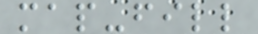map-fill
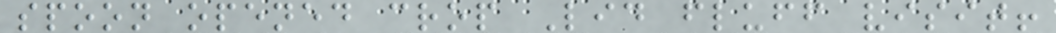spoon opened crop Lid fluff visit!
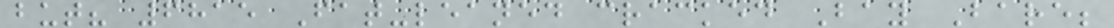but? 6815 Fat-leaned cracked Bay Bare;
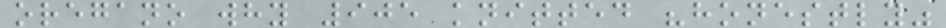oregano why 905 knitted "honestly"
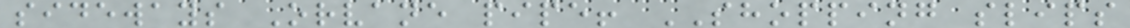sideways Orvane pipe! SHOPPING slips
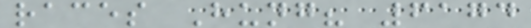races Hung? 6174
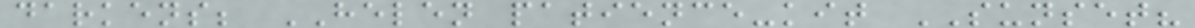darkens; HELEN patience-kit SUNSET?
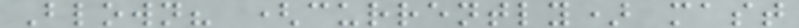Blown? (currently) mast
